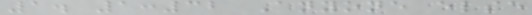1. 1:32 Anyone else
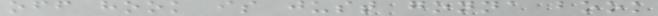off hook is just gonna book
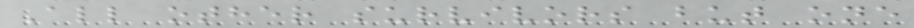All other survivors but one
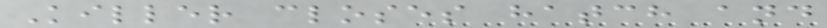Killer closes hatch and
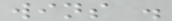wins .
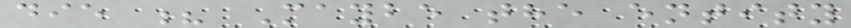die ? Maybe the entity
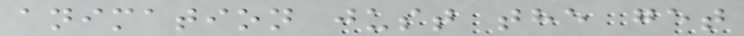animation just the get
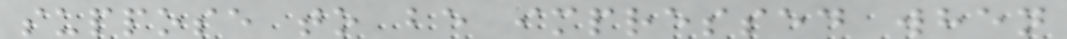suppose to be impressed when
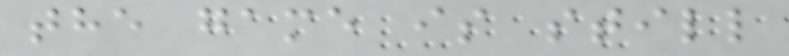the game is still
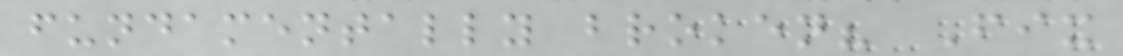fundamentally broken? Fix
